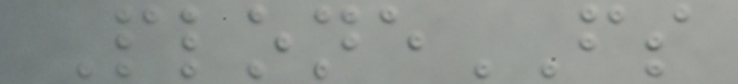PloneFS
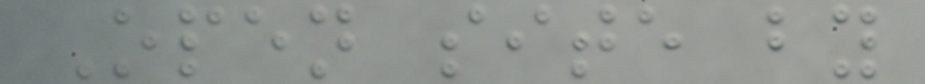Open site by
